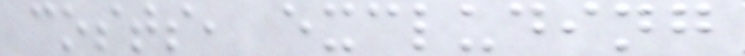costs, excluding
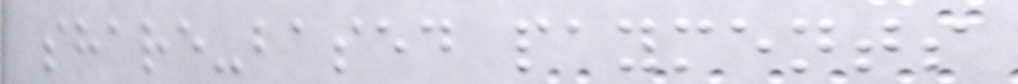share-based payments
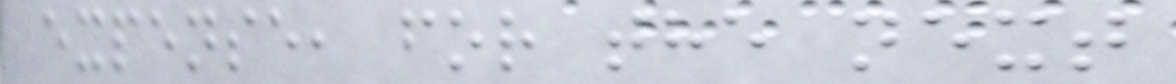expense, for the next
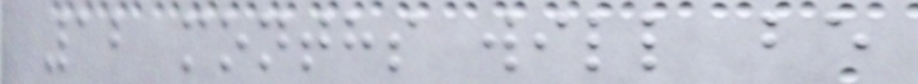12 months will be
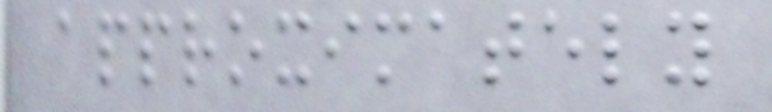approximately
